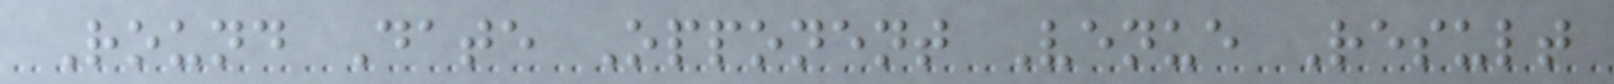Round Date Opponent Venue Result
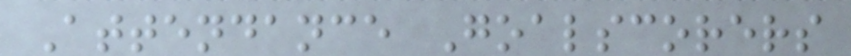Attendance Goalscorers
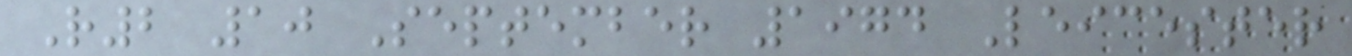R2 10 September 1974 Leicester
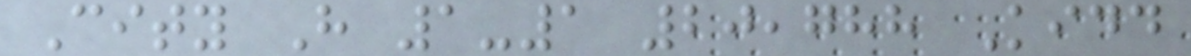City H 1-1 20,788 Kidd
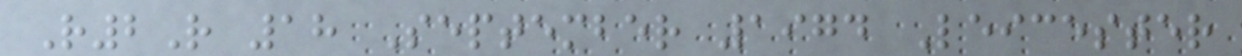R2R 18 September 1974 Leicester
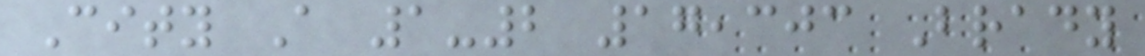City A 1-2 17,303 Brady
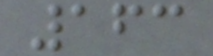163
